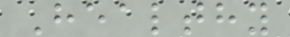Healthy
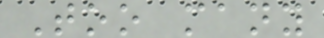Too many
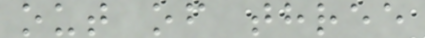out of three
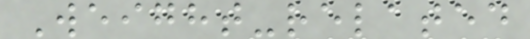Weight-related
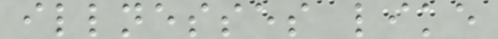illnesses like
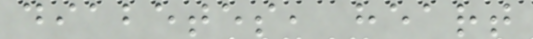diabetes, heart
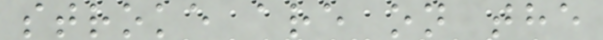stroke are on the
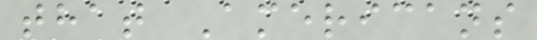that Americans
